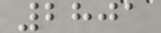2801
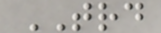TRD
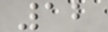12
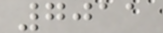7011
